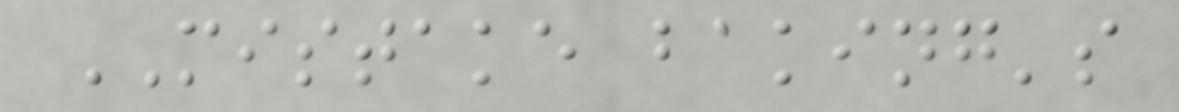MISTAKE baking's
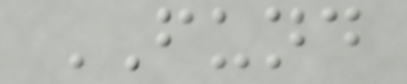FUND
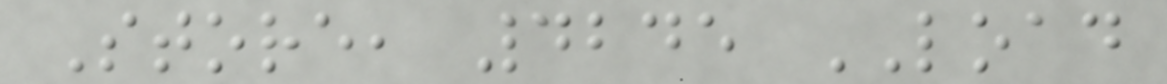Store, 4245 LOAD
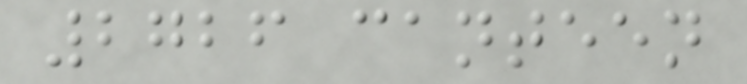2726 canteen
